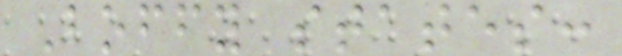Boffy states:
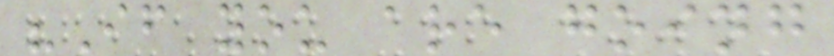"If you are going
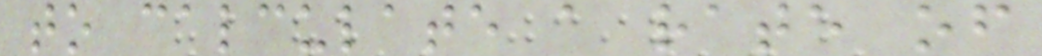to calculate a rate of
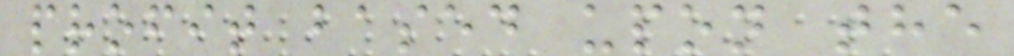profit based upon the
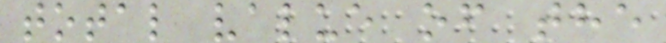total value of the
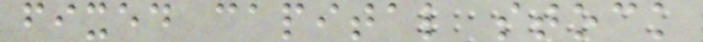fixed capital stock
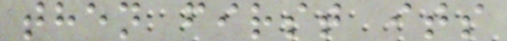then first its
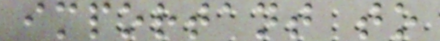important to
